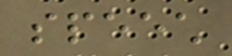speech
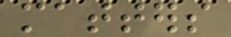matters
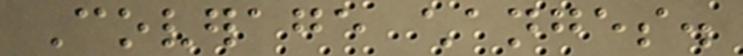Coverage changes.
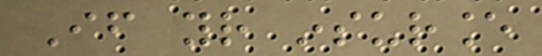If your insurance
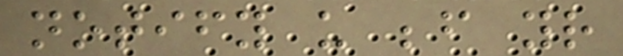notify us before your
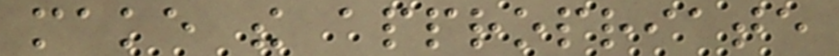make the appropriate
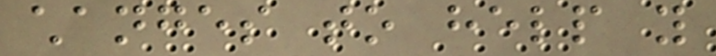changes to help you
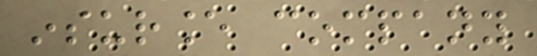insurance company
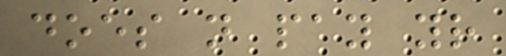does not pay your
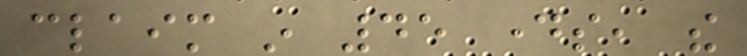claim in 45 days, the
